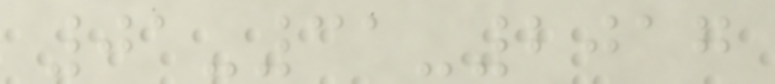01-31-2017
